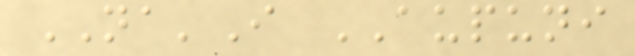NA'I AUPUNI
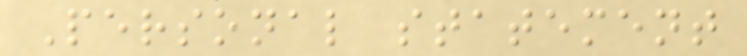Personal statement
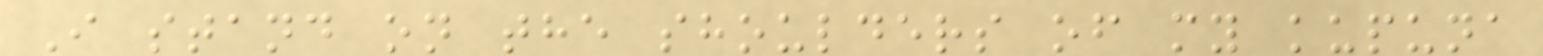I stand on the shoulders of my kupuna
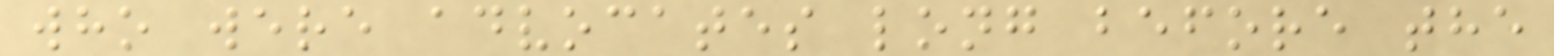who were advocates long before the
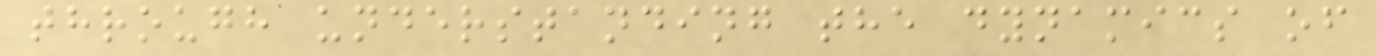through understanding the dynamics of
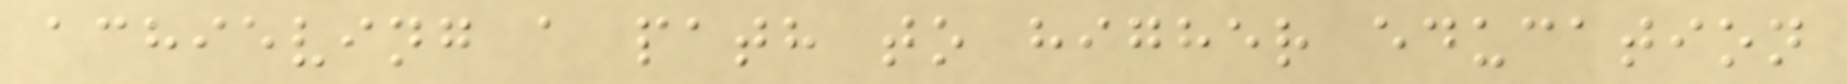achieving a path to higher education
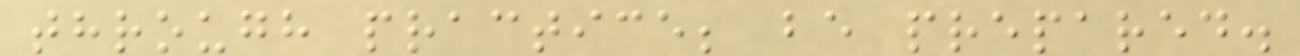through practice; be prepared.
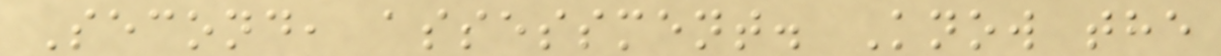Second, assessment. Know the
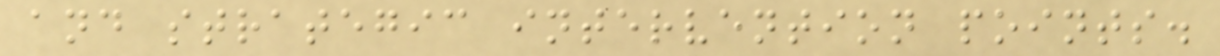and strategic intervention points.
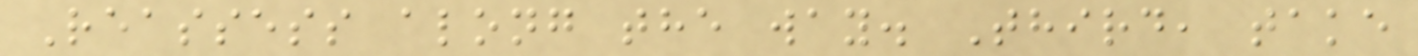Reassess along the way. Third, take
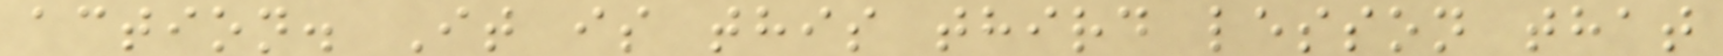action. It is this third lesson that
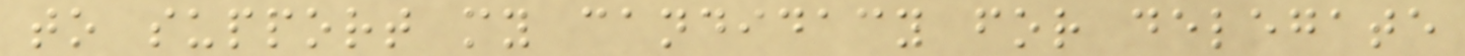to support my candidacy for delegate
